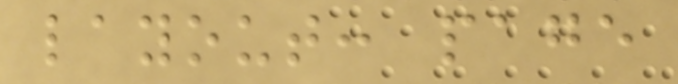layout: page
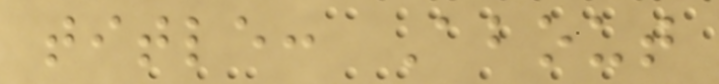title: About
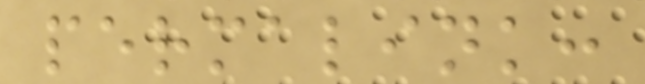permalink:
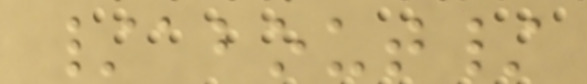/about/
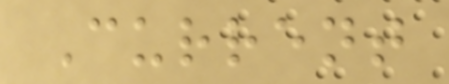Current
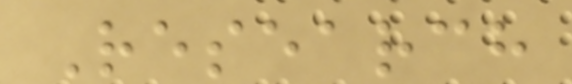Research
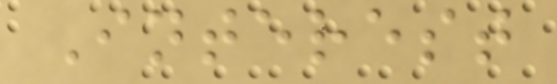Interest
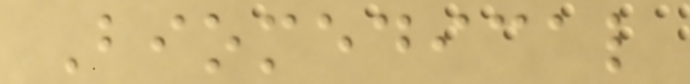Biomedical
